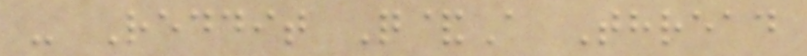- Reddit Q&A Thread
